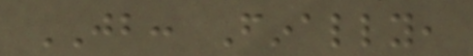JB: Finally,
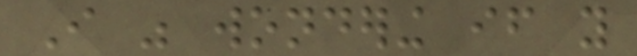I was wondering if you
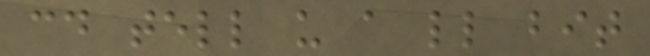could tell us a little bit
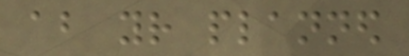about your planned
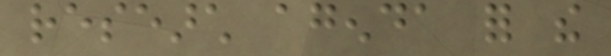research agenda for the
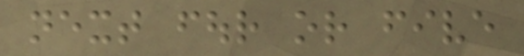next four or five
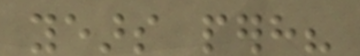years perhaps?
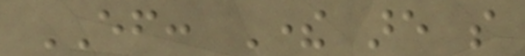EF: There are so
